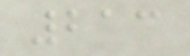213
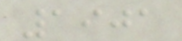1901
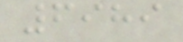6989
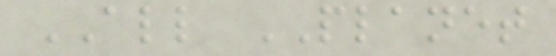ALL PLANET
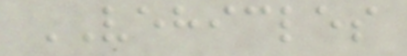VEHICLES
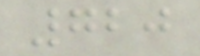720
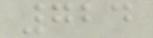724
